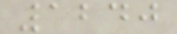1240
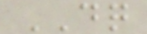DQ
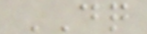DQ
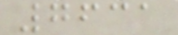7631
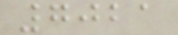7021
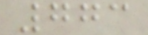773
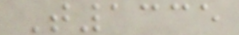T1335
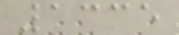1335
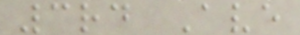3rd Ave
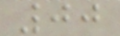00
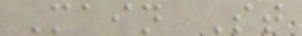Main St
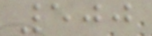500
